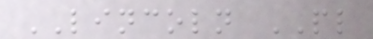LINCOLN PL
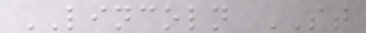LINCOLN ST
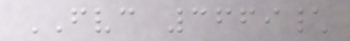FVC 3669\
